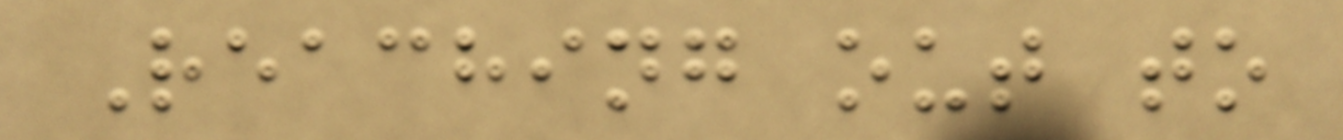Reaching out to
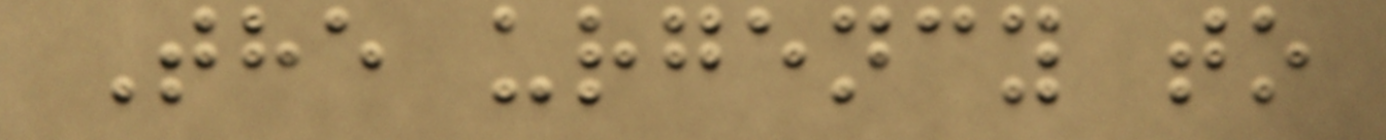The urgency to
